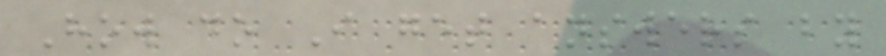How do I get answers by
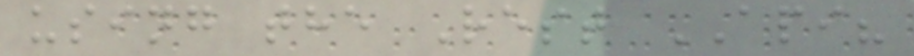using the Rest API?
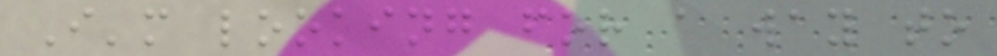I'm looking for a way to
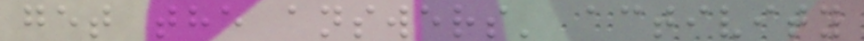get the answers' activity
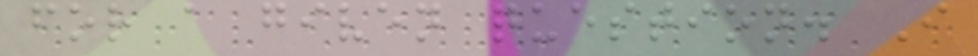for a given question. I
